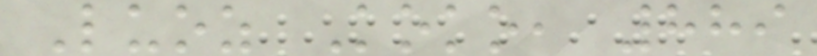Luoz Koko, 889
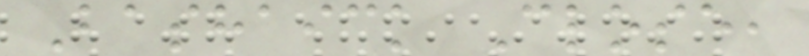Bashaick Close,
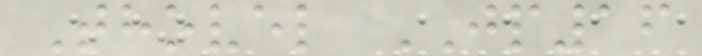Thovel JP16
